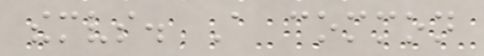themselves. A common
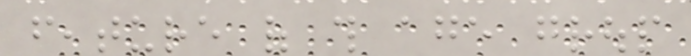feature of this age group
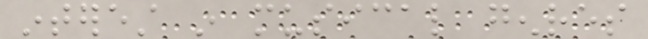interest in musical genres
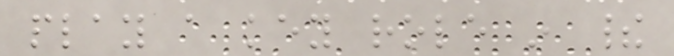play a key role in their
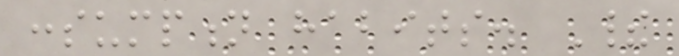consumption habits. Their
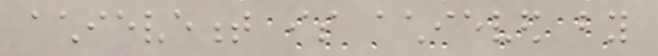achievement is achieved by
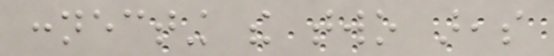connecting the two areas
